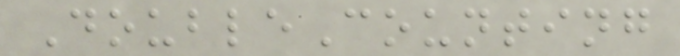DoubleCounting
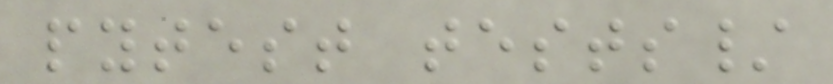pytest tests/
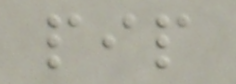pip
